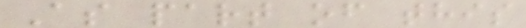As part of this
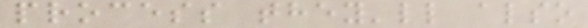process they'll also
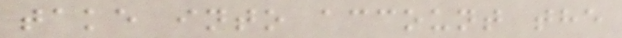take into account the
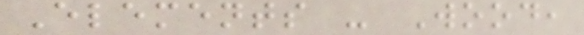Elements - Wood,
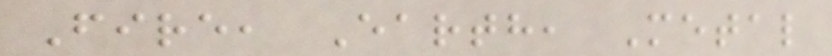Fire, Earth, Metal
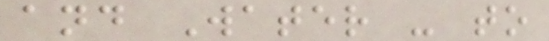and Water - to
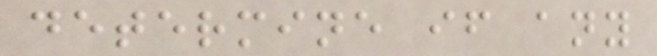determine if any
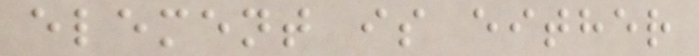element is either
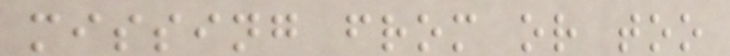missing from or too
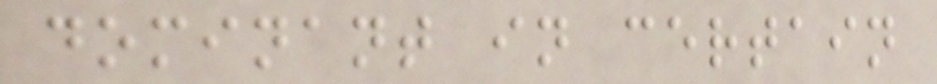dominant in certain
